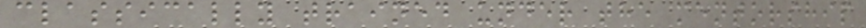classically trained under the mentorship
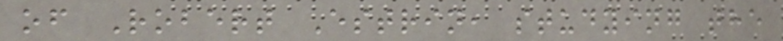of Robert Estrin, studying the
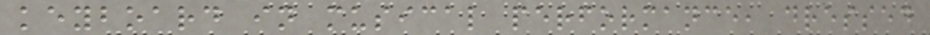keyboard in musical performance, dressed
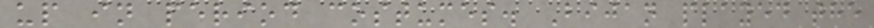up in period costumes. Bijan played the
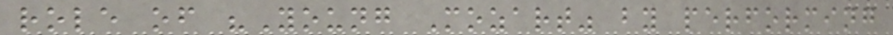role of "Young Mozart" by performing
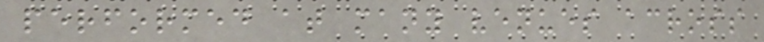performed at many venues across
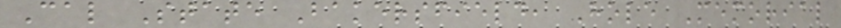Cal State Bakersfield, Hole Memorial
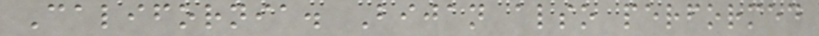California. Bijan also performed
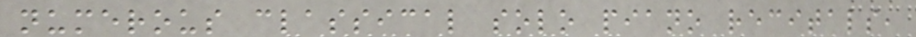numerous classical solo piano recitals,
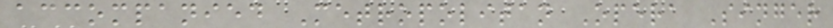accompanied Metropolitan Opera Singer
